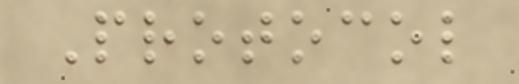Protocol
